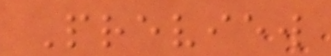Preview
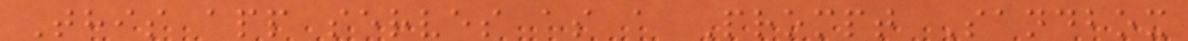This app serves as a Prompt Sandbox
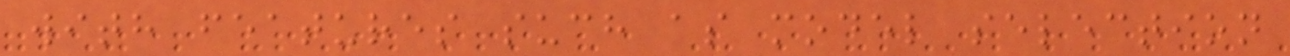with features such as model selection
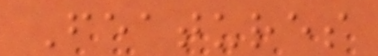Features
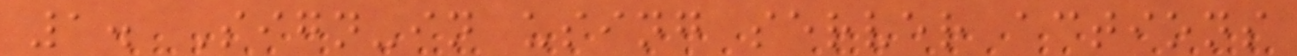1. Sign-in using server actions
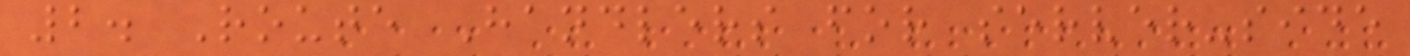2. Route Handlers for server-side
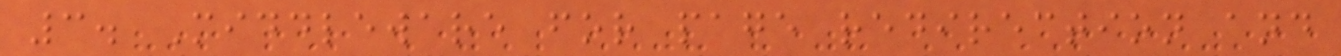3. Middleware for page redirection and
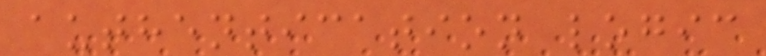authentication logic
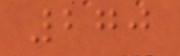270
